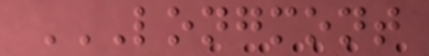LONGMONT
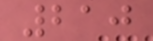210
